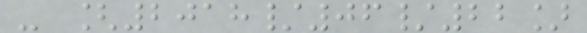- [2018/06/22]
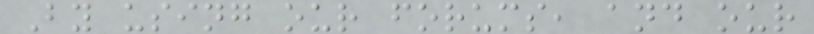By using our forums, and our
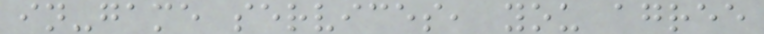in-game services, you agree
